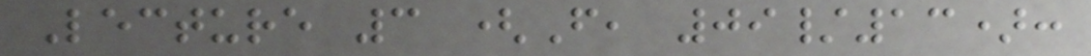Lecture 3 (F, 09/13):
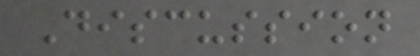Discussion
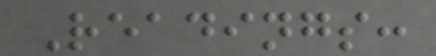Readings:
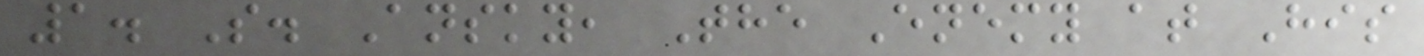1. S. Ansky, The Enemy at His
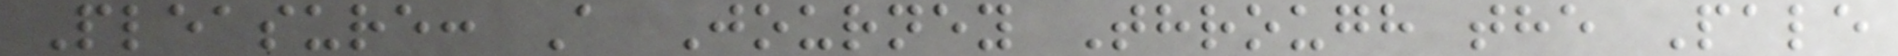Pleasure: A Journey Through the Pale
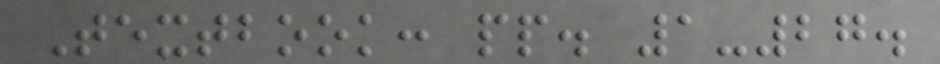Textbook: pp. 1-27.
